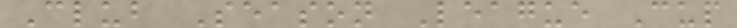Club Season League Cup
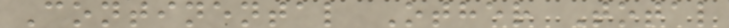Continental Other Total
